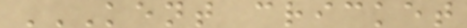KENT CRICKET
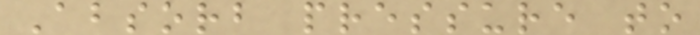Absorb pressure to
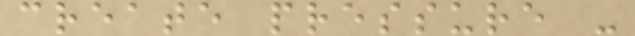create pressure -
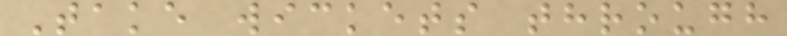Take wickets through
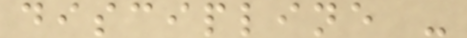discipline -
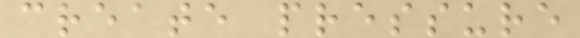create pressure
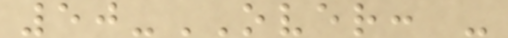50-OVER: -
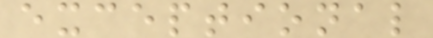exceptional
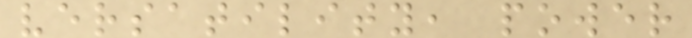versatility, power
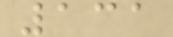131
